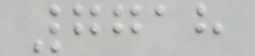7718
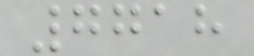7718
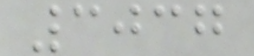3037
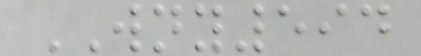WNY594
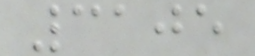3105
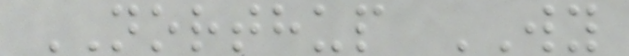NORTHUP WY
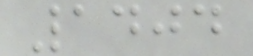1404
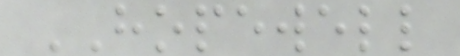HOPEWELL
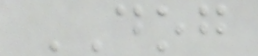DOG
